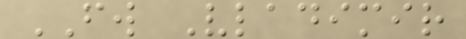FW Vladimir
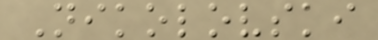Nikolovski
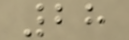28
